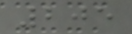205
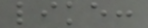like:
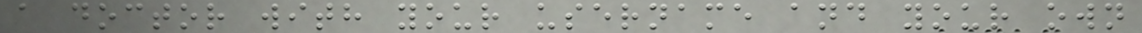a doctor with your username and your own
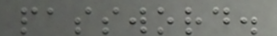password.
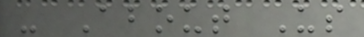- About Us
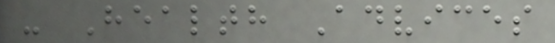- Health Advices
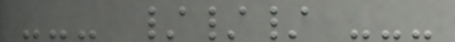--- /// ---
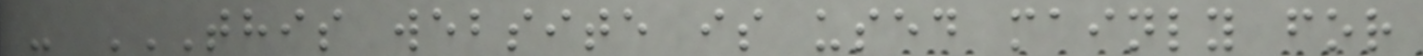- THIS WEBSITE IS USED MAINLY FOR
